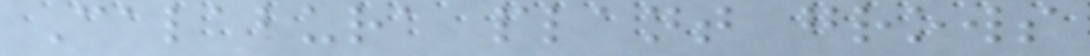Calabura plant grows
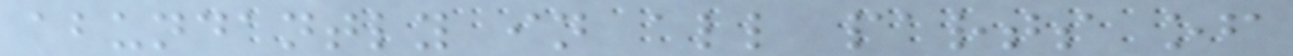abundantly in all parts of
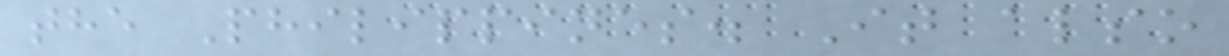the Philippines. It also
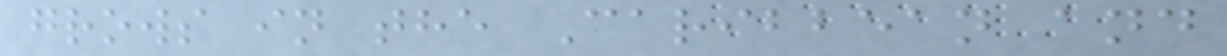grows in the Caribbean and
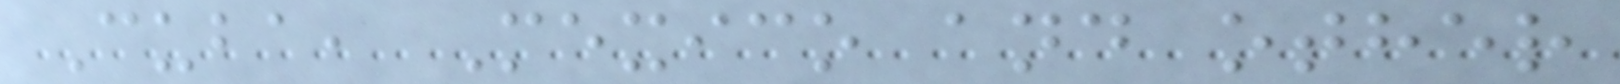Cuba, Mexico and other
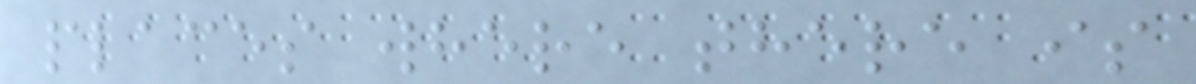places where there is
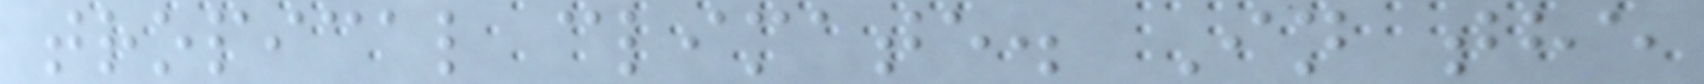tropical climate. In the
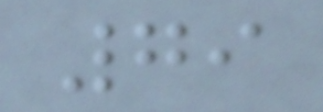79
